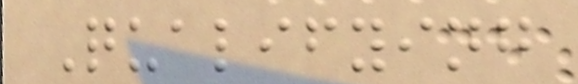Qualifying
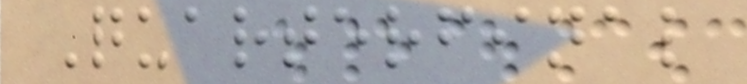Quarterfinal
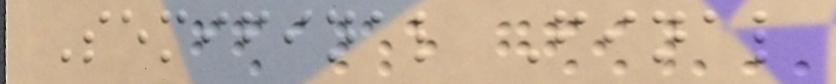Semifinal Final
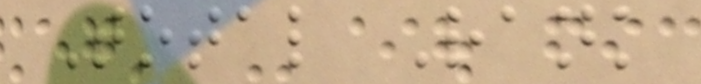Total Rank
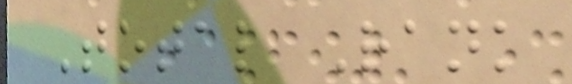Total Rank
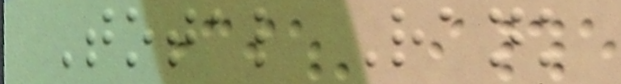Total Rank
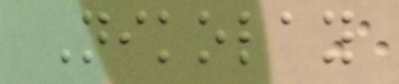Nikolay
